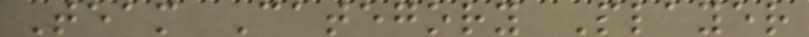Team Category Player
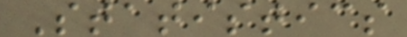Statistics
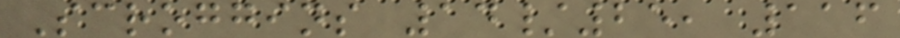Scroggins 14/25, 116
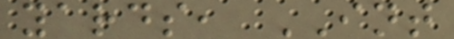yards, INT
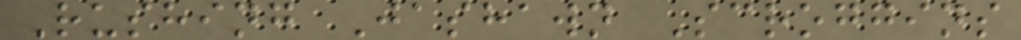Rushing Jashawn Scroggins
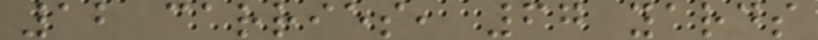12 carries, 67 yards
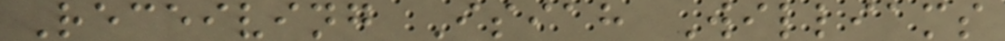Receiving Isiah Williams
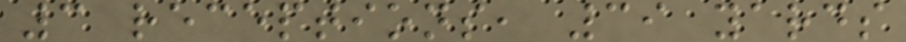3 receptions, 39 yards
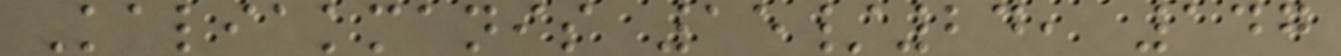Kaliakmanis 15/24, 147
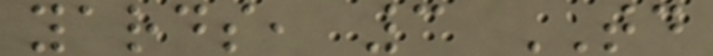yards, 3 TD
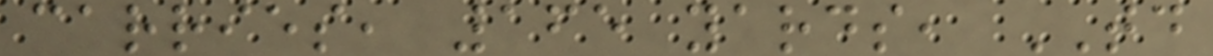carries, 165 yards, TD
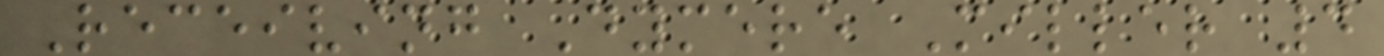Receiving Dymere Miller 4
